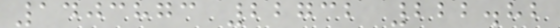1403873 22732 222.82
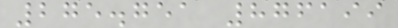275.751 876199
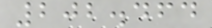202.464
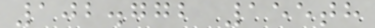102.772 155th
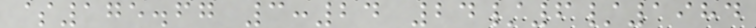$175.67 3:24 24/6/1984
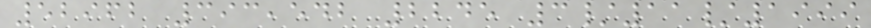52962 393,542 2245 3/11/1999
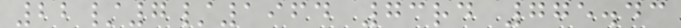22/7/1964 73rd 775.43
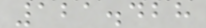121.428
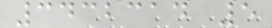3432314 5
